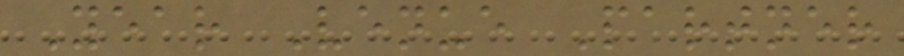Year Venue Partner
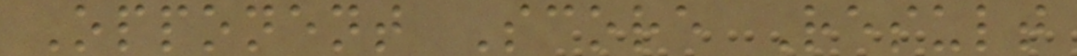Opponent Score Result
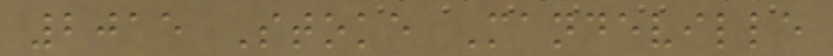2015 Stoke Mandeville
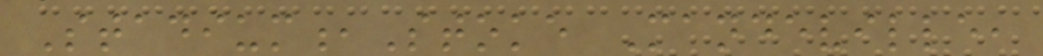Stadium,Stoke Mandeville,
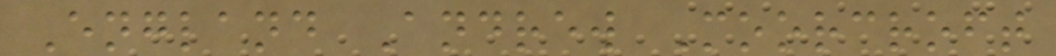England Andrew Moorcroft
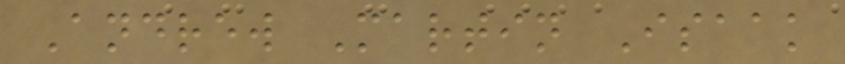Andrew Martin Isaak
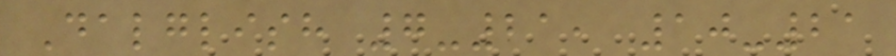Dalglish 7-21, 10-21
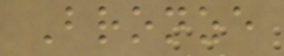Bronze
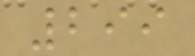299
